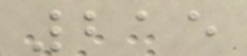215
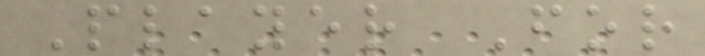Player For
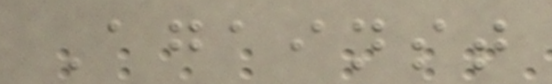Against
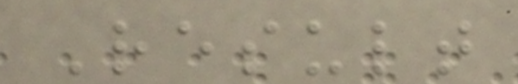Result
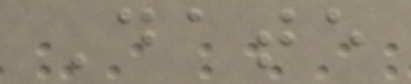Date
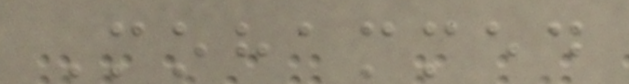Mohammed
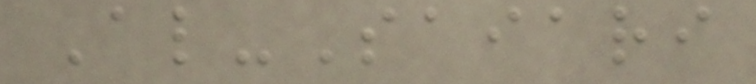Al-Saiari
